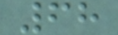68
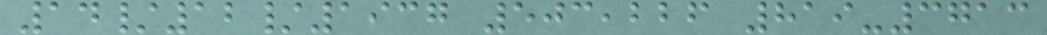14/12/1937 503,226 819-3713
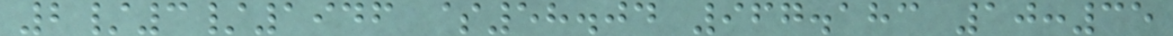2/3/1946 $58.04 967.183 10:35
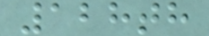128th
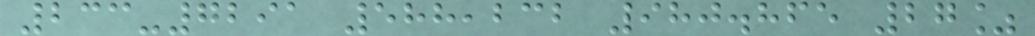233-7291 588,232 980.865 27%
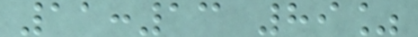11:13 89%
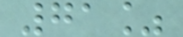71%
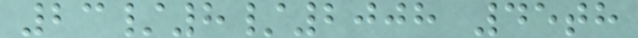23/8/2008 45th
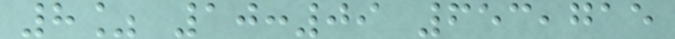8% 10:09 653,715
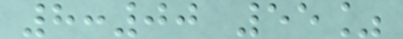8:00 55%
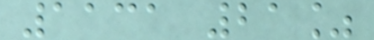1131 21%
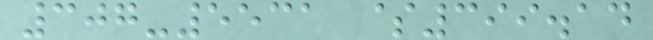307-5531 $399.14
